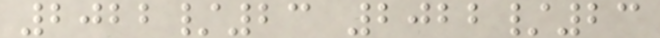2022/23 2022/23
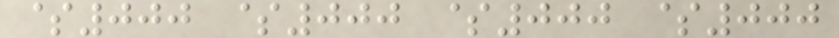$000 $000 $000 $000
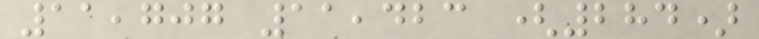11,707 11,423 (284)
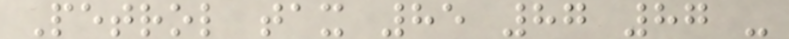Petrol tax 85 87 87 -
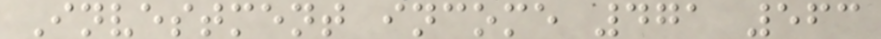Investment income 471 563
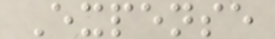Expense
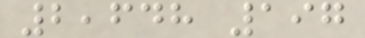2,648 197
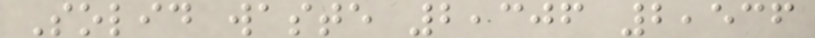Solid waste 2,306 2,536
